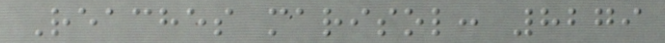Reaches marisol: 8279
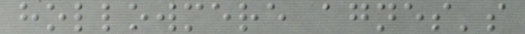hollowmere agnes's
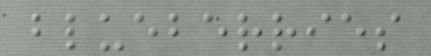blueberries
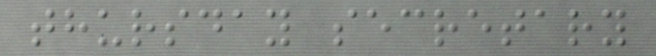thursday secretary
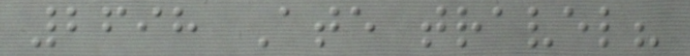2698 Ate travel?
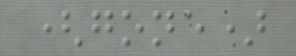(gone)
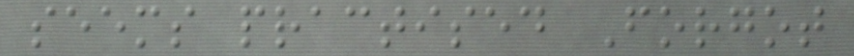seems practised Forgot
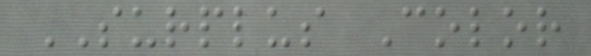SURPLUS Color
